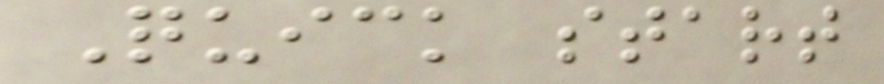Quick start
